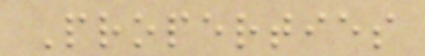Properties
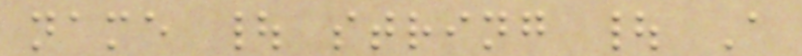name | string | A
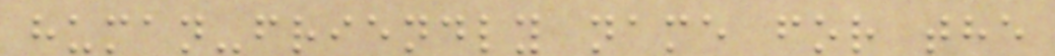human-friendly name for the
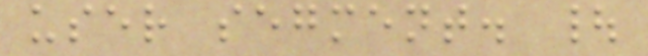user segment. |
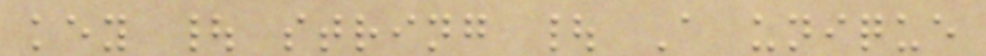key | string | A unique
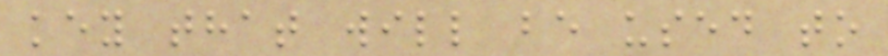key that will be used to
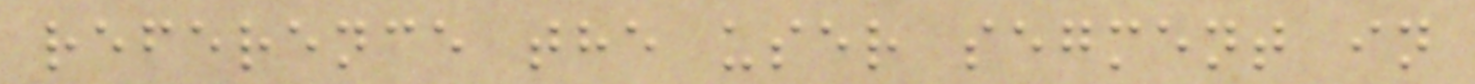reference the user segment in
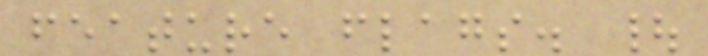feature flags. |
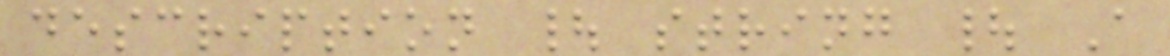description | string | A
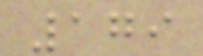179
